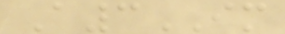A3IM
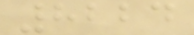8224
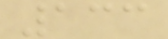133
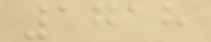1718
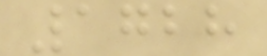1728
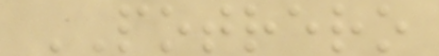POTRERO
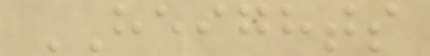HEIGHTS
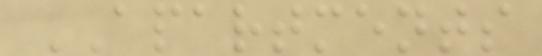APARTMENTS
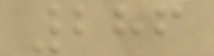286
